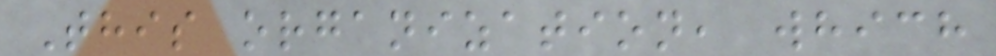This organization, which
